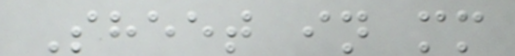Sheet in mm
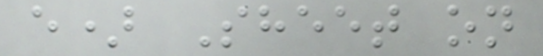e) Sheet on
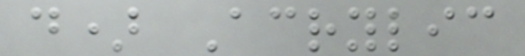d) Acrylic
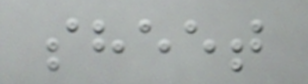sheet
